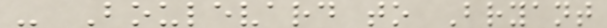- Boulevard to Bryant
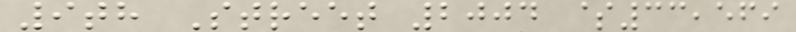9th Street 2004 $33,569
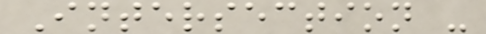Intersection -
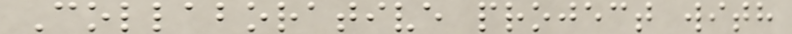Collaborative project with
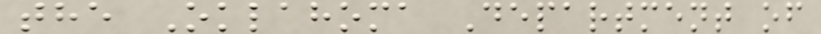the Oklahoma Department of
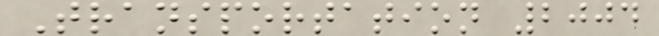Transportation 2004
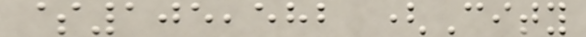$105,582 (City
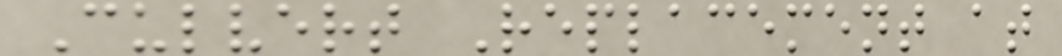Culvert Replacement at
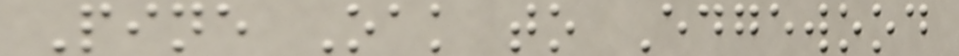Pine Oak to Edgewood
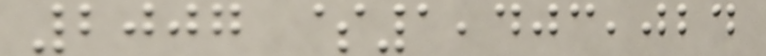2007 $1,403,024
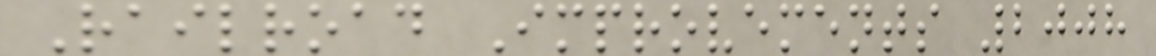Railroad Improvements 2008
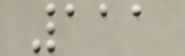111
